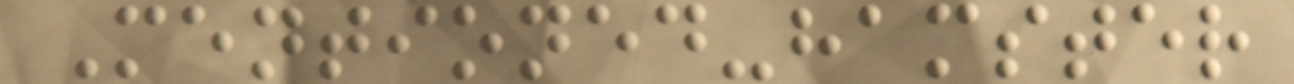Mentioned-hamster
